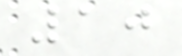10
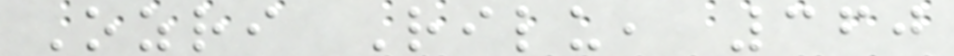Ozri Rilu, 360
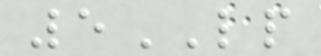5LP
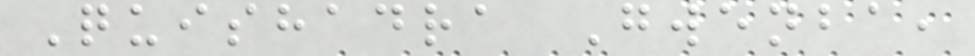Quishadra Gwenba,
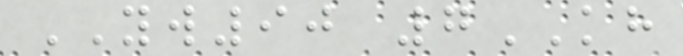YW90 7KH
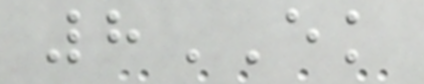8EK
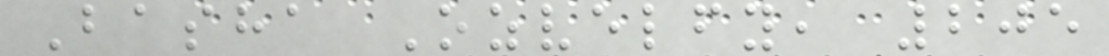Basha Ozvelfy, 205
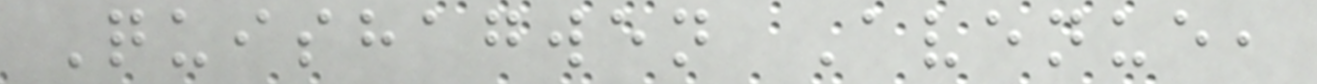Quishagwen Avenue,
